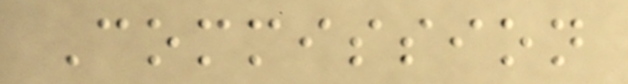Commission
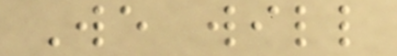We will
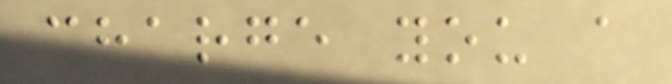charge you a
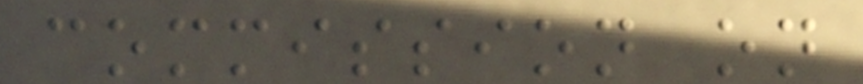commission on
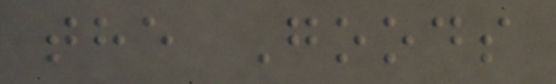the Goods
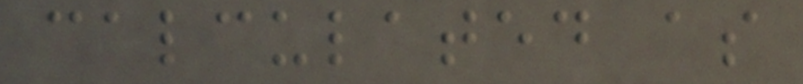calculated as
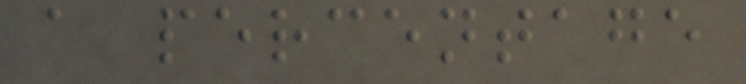a percentage
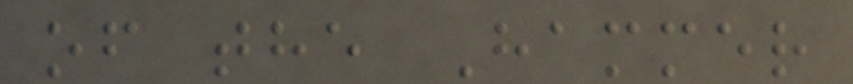of the Hammer
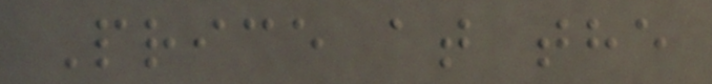Price at the
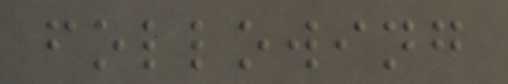following
